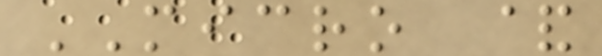MICRO &
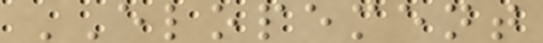ELOPEMENT
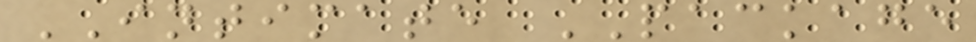INTIMATE PACKAGE
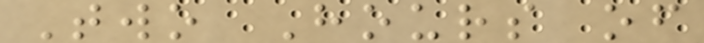Two Hours of
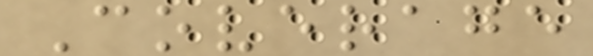Coverage
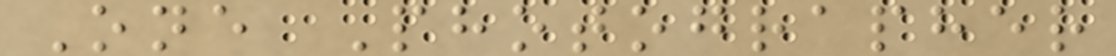One Photographer
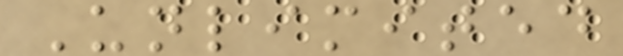Unlimited
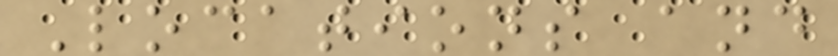Locations and
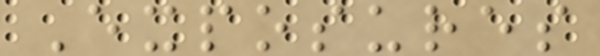Exposures
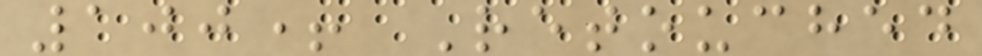100+ Retouched
